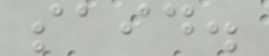said.
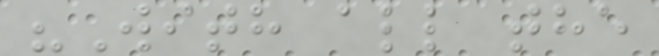"With all the
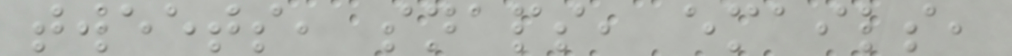tweets, snaps, emails,
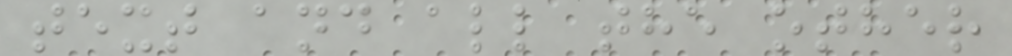text and all the other
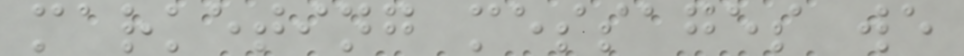marketing messages we
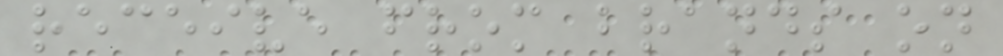receive from brands on
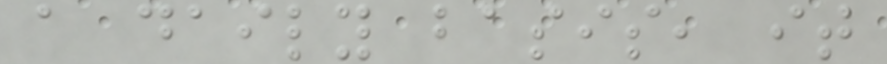a daily basis, it
